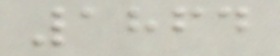1864
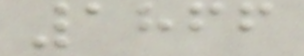1866
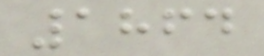1864
